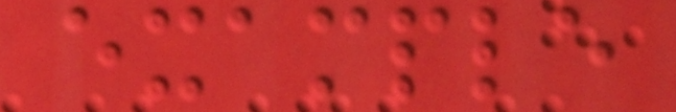example
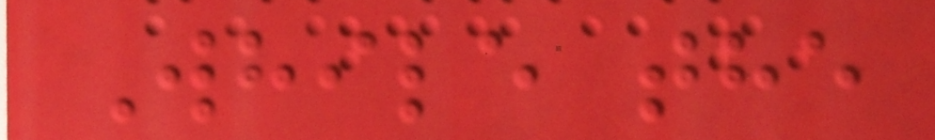While the
